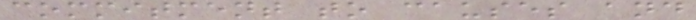commitment to causes and
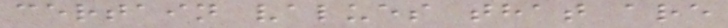certain values that are
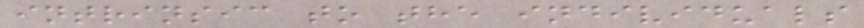intrinsic to the individuals
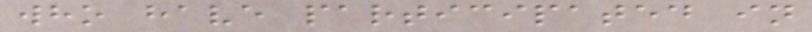who have participated in
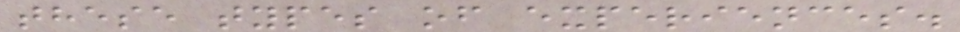these types of experiences.
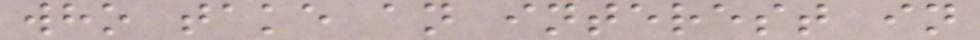who take an interest in
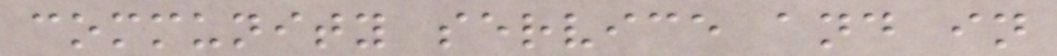community service and in
